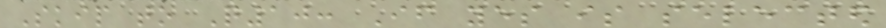Skip to Q10: If yes is selected
